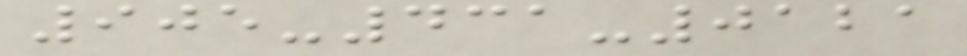905-431-0121
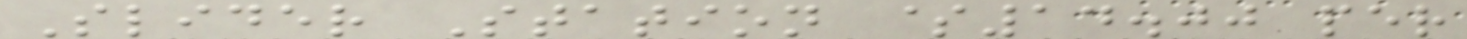Slider Station $14.00 per
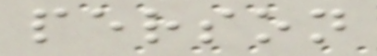person
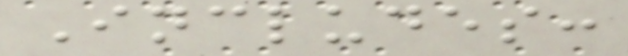Includes:
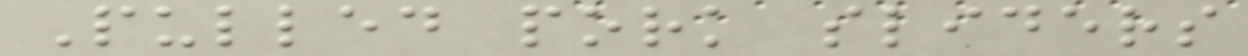Pulled pork sliders
